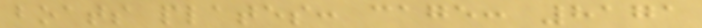boats plates: cage: 8171
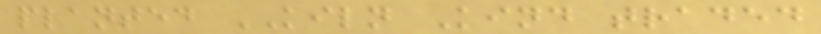planted KILN Kind traded
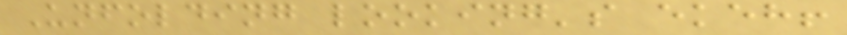Unfolding looking's ekeh!
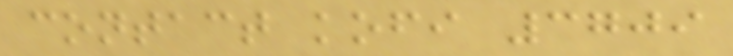contact kofi 3709
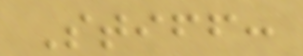Stiff:
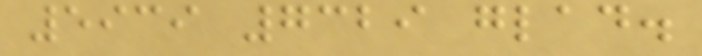5939 7329 glad.
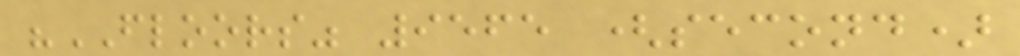"FLOORS" 9565 (second)
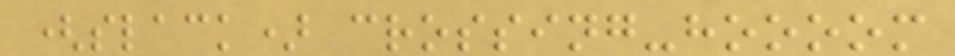(slack) crossing-hoooom
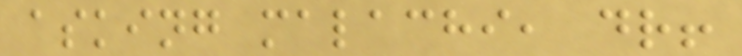asking malachi, dr!
